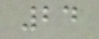24
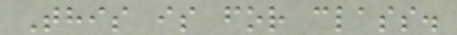This is for class.
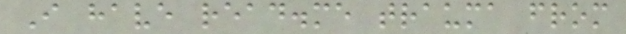I have read.me trauma from
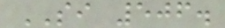SI 506.
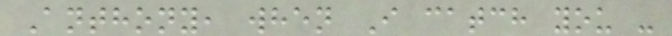Anthony, when I catch you -
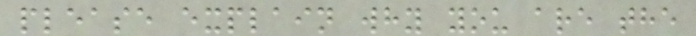please explain why you are the
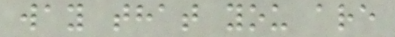way that you are
